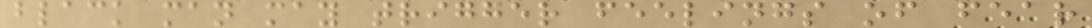black man may trigger feelings of fear
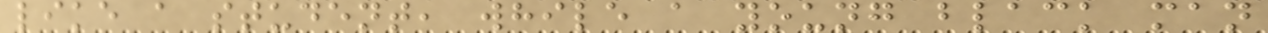like a student, while a young black man
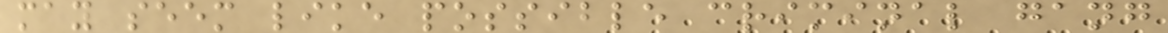may seem like possible criminal gang
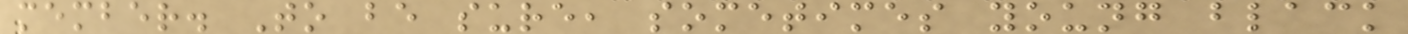member. To be sure, sometimes young black
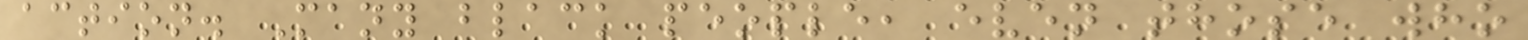action. Many black people, even those who
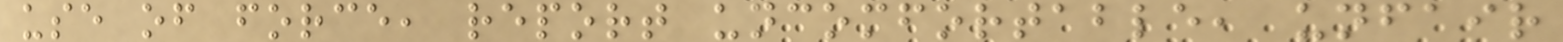use of force, report uncomfortable, unfair
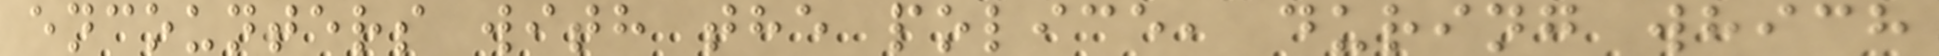encounters with the police, during which
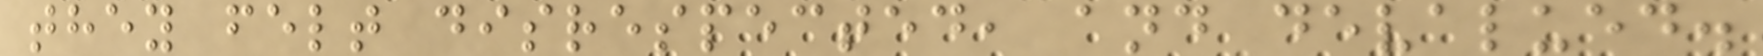they felt disrespected, and devalued.
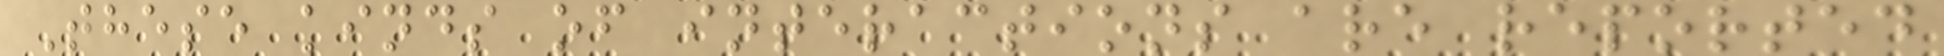These kinds of interactions are reported
